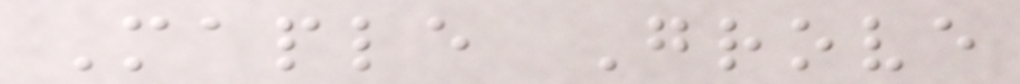Maple Grove
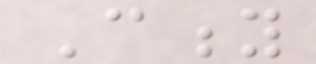City
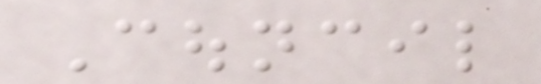Council
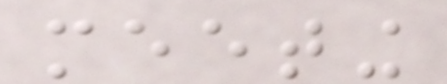meeting
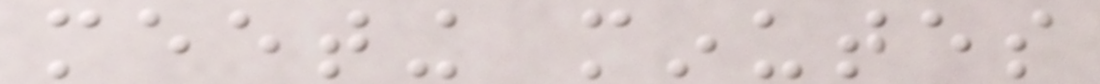meeting minutes
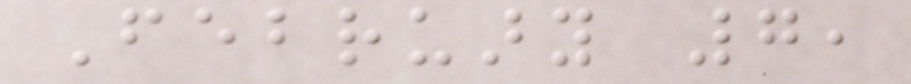February 7,
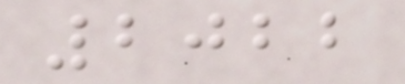2022
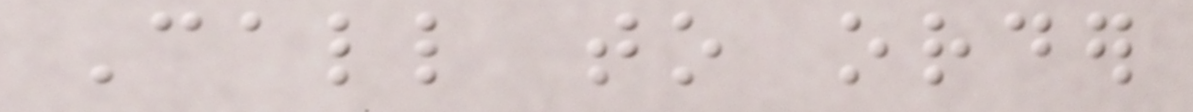Call to order
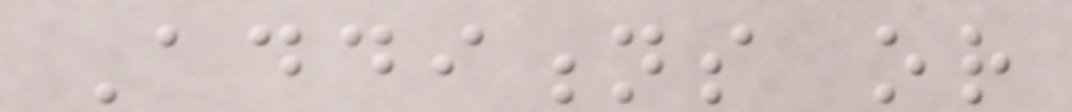Additions or
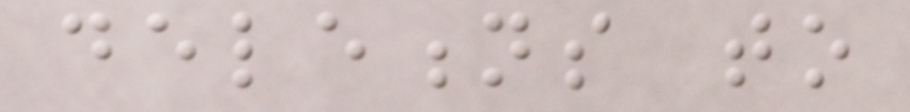deletions to
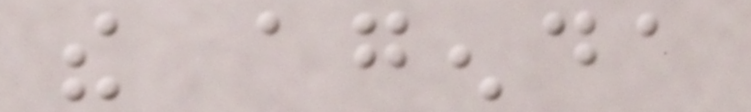the agenda
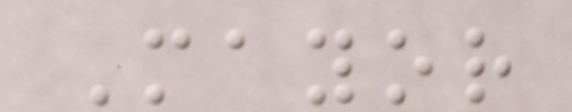Mayor
